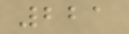221
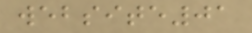website01
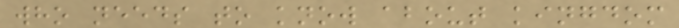who needs to know about kingdom
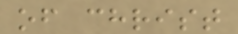of christ
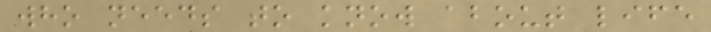who needs to know about life
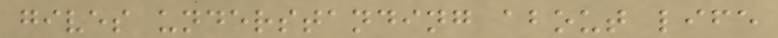gives understanding about life
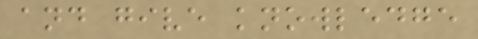and give knowledge
